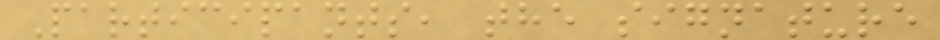Participants, the signature
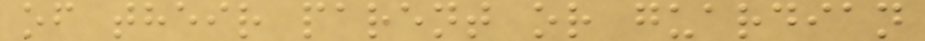of their parent or guardian
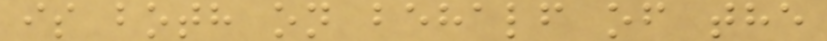is both on behalf of the
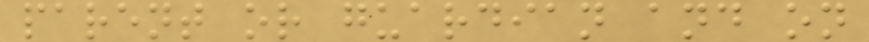parent or guardian and on
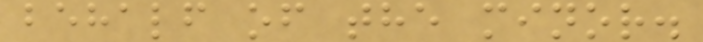behalf of the minor.
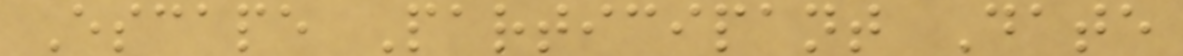Escape Participant Date
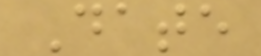Date
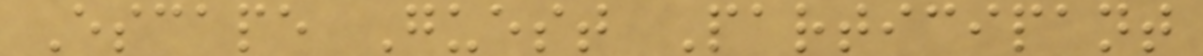Escape Guest Participant
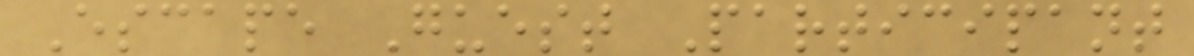Escape Guest Participant
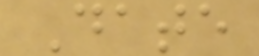Date
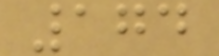174
